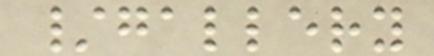/gallery
